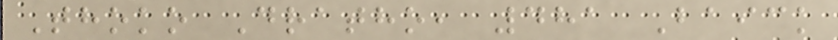Thoko Dratho, 481 Baick
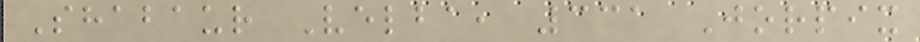Shabaur Velba, 331 Jorpix
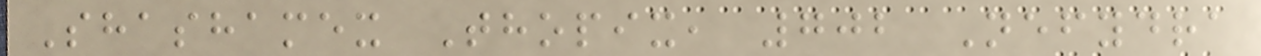Shashamex Thopix, 702 Nefydra
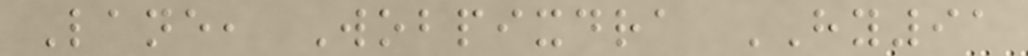Lane, Wobpixdra HY91
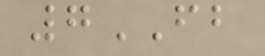7FB
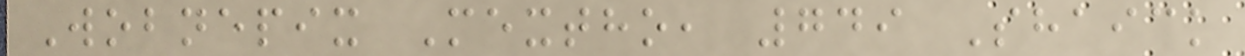Wobnepix Mextho, 749 Shaick
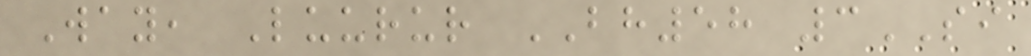Way, Luurur BH58 3SI
